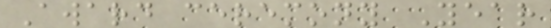Award ceremony Year
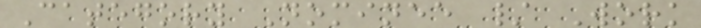Category Nominee / Work
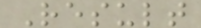Result
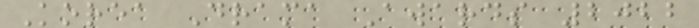Korea Drama Awards 2022
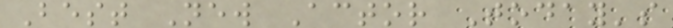Best New Actor Today's
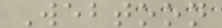Webtoon
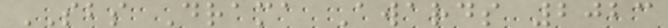SBS Drama Awards 2023
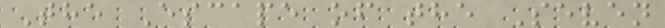The Escape of the Seven
